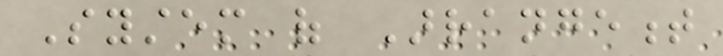System of Arrangement
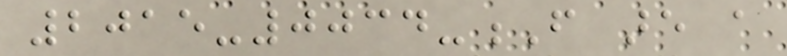2015-0034-F are a
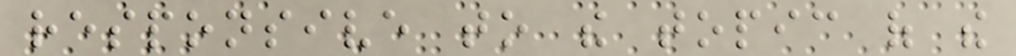responsive to the topic of the
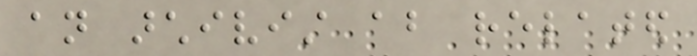an archivist about related
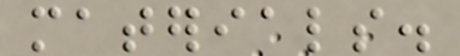materials.
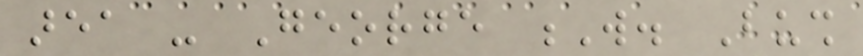area - George W. Bush
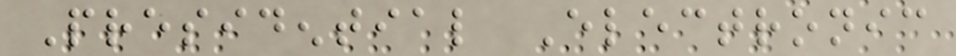Presidential Electronic
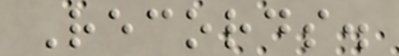Records.
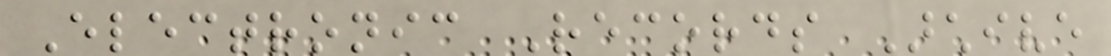Electronic Records Archive
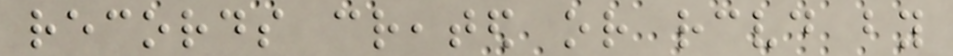records created or received by
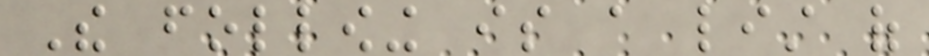The following is a list of
